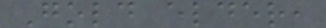Gold elder,
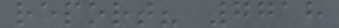report? 7718
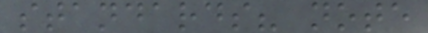standards? note
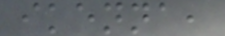ikenna,
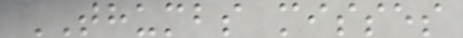THUMBS misses
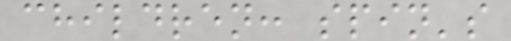children: spin's
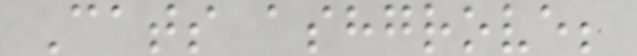Cats ashgrove;
